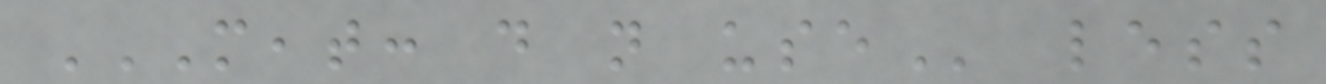MEAT: DO NOT USE less
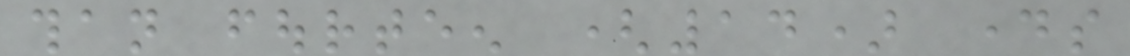than fourteen (14) days
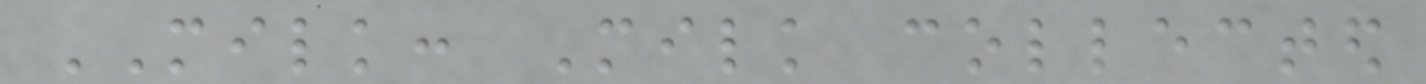MILK: Milk collected
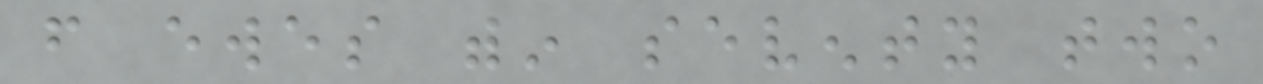from ewes within seventy two
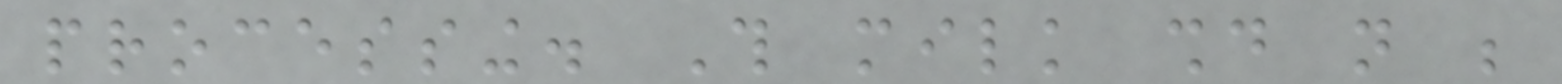processing. This milk should not be
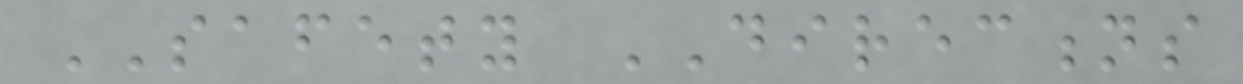SAFETY DIRECTIONS
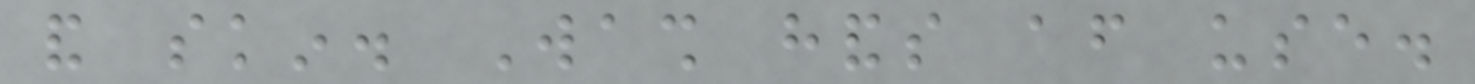and skin. Wash hands after use.
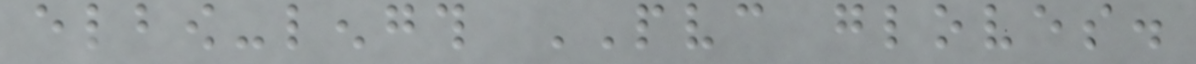elbow-length PVC gloves.
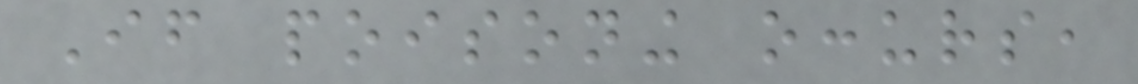If poisoning occurs,
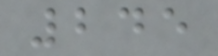245
